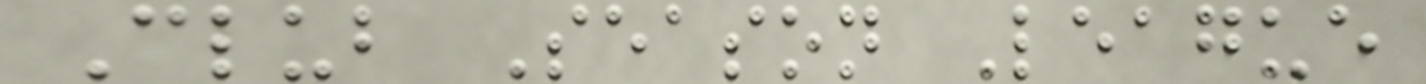Club Season League
